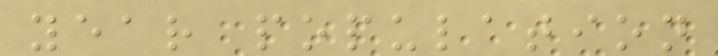year population
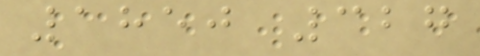1850 327
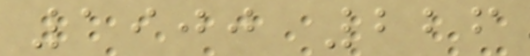1900 226
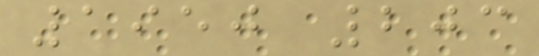1950 203
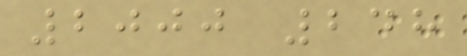2000 248
